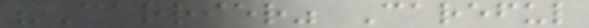"Carrier" Careful
